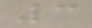3
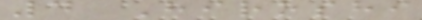4 Hiroshi
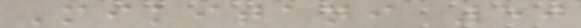Mikitani 50
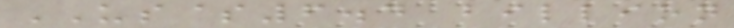US$6.4 billion
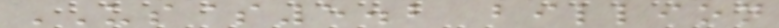US$5.2 billion
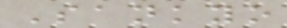Sankyo
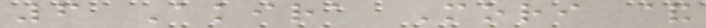6 Akira Mori &
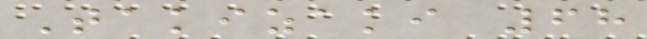Takizaki 68
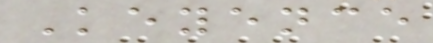Keyence
